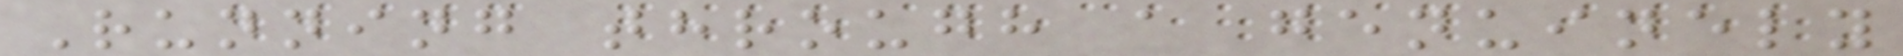Running through a genuinely
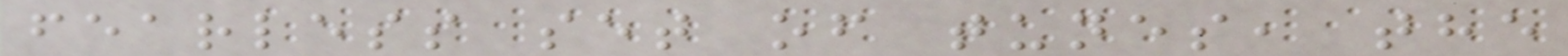fearless set of tunes, the
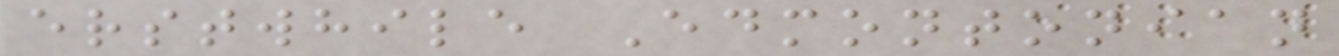erstwhile Edmontonian
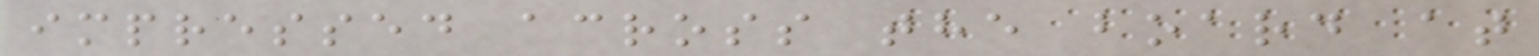impressed across the board at
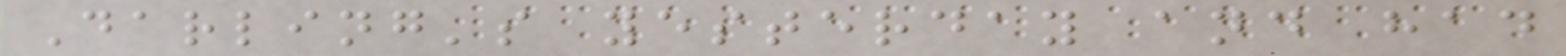Darling's yesterday and had
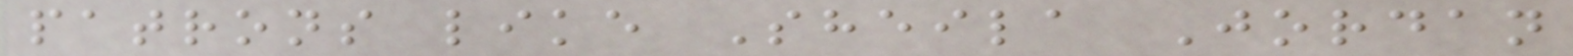patrons like Sheila Jordan
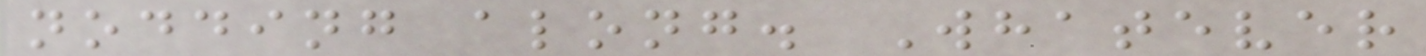nodding along. Whatever
